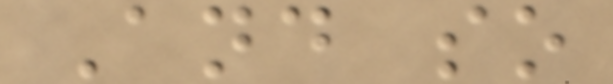And so
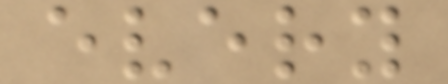every
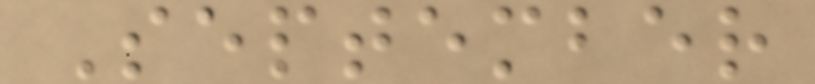September
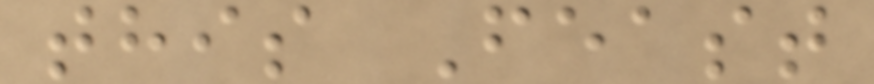this Feast
